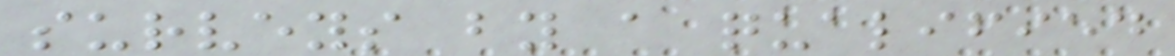surveys by a qualified
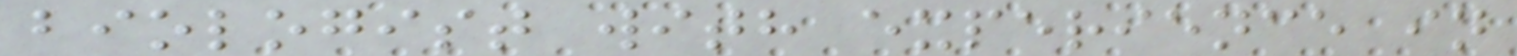biologist with experience in
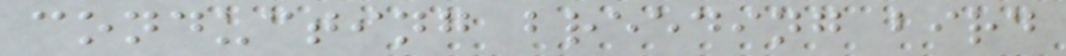conducting breeding bird
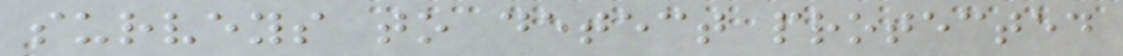surveys to detect protected
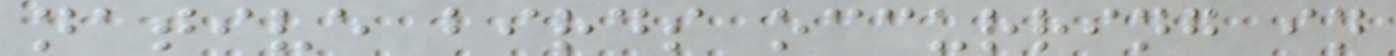native birds occurring in
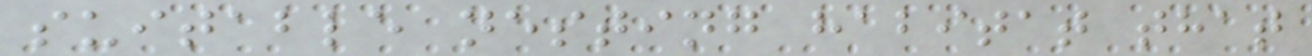suitable nesting habitat that
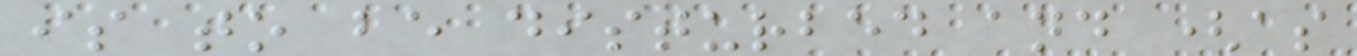is to be disturbed and (as
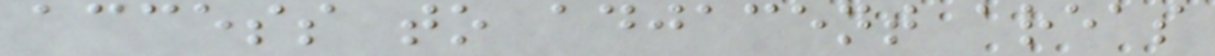access to adjacent areas
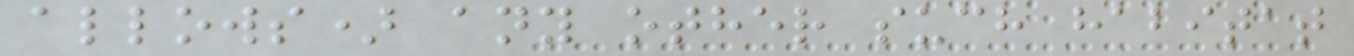allows) any other such habitat
